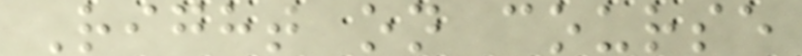Right on course
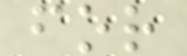for
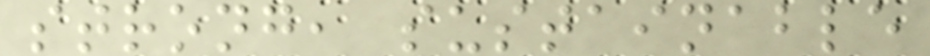strong, sustainable
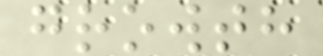growth
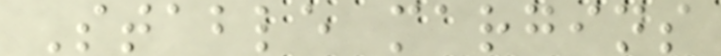Stable margins
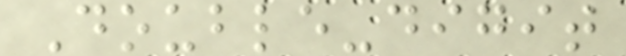Double-digit
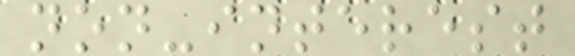non-interest
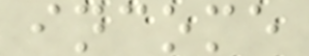income
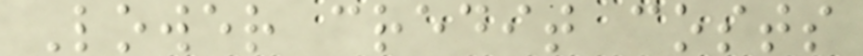Lower credit costs
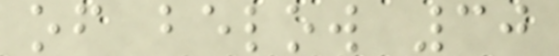of below 30
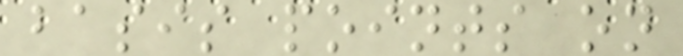basis points on
